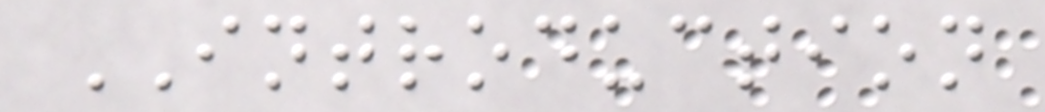INTRODUCTION
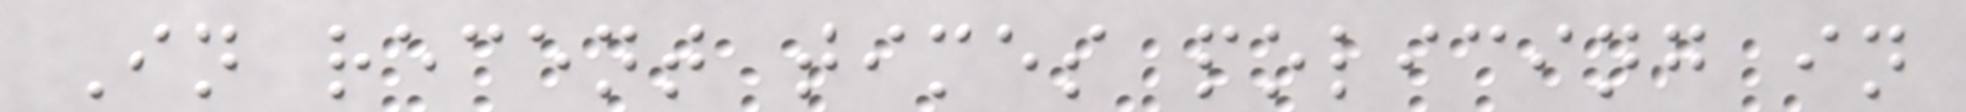In recent times policing in
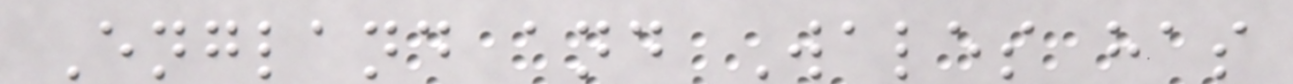England and Wales has
